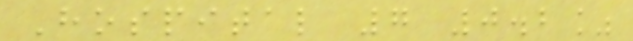Hospital 7 0.2%
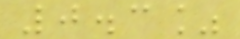0.3%
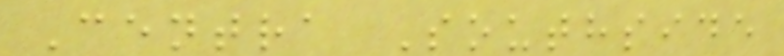Centra Southside
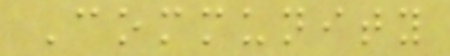Community
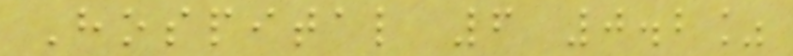Hospital 6 0.2%
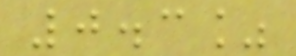0.3%
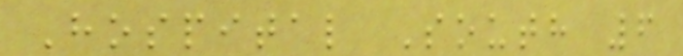Hospital South 6
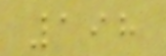198
